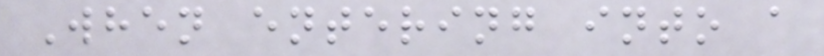When entering into a
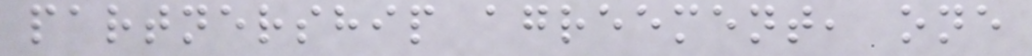partnership agreement, one
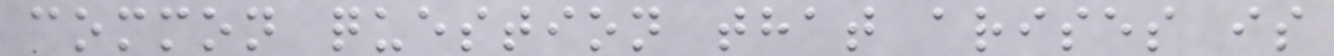common question that arises is
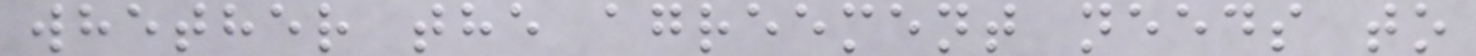whether the agreement needs to
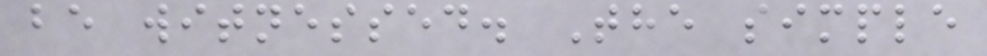be witnessed. The simple
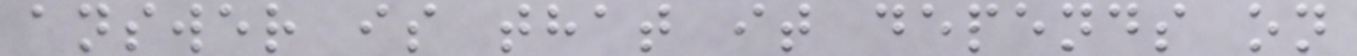answer is that it depends on
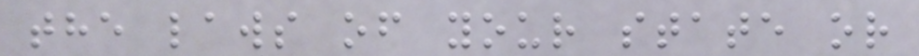the laws of your state or
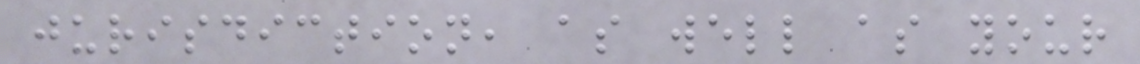jurisdiction, as well as your
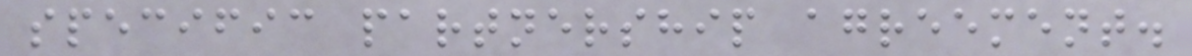specific partnership agreement.
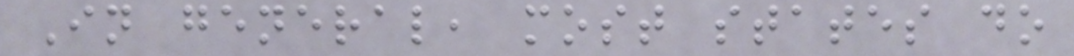In general, most states do
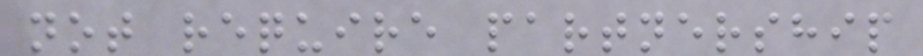not require partnership
